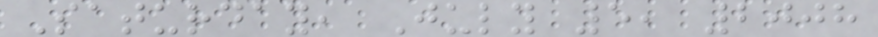Saturday, July 5, 2008
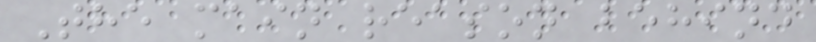The main reason behind
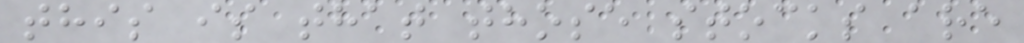this is that those stocks are
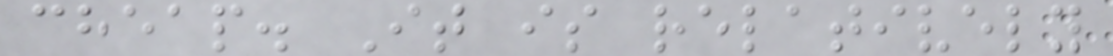cheap. It is relatively
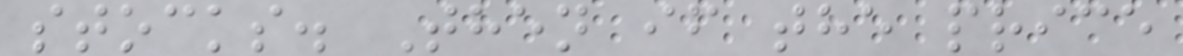stocks. Then if the price
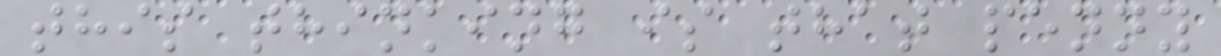this thinking is that penny
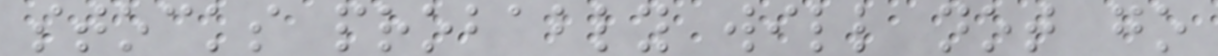stocks probably will not go
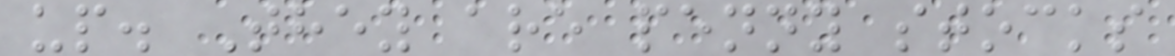up. They are penny stocks
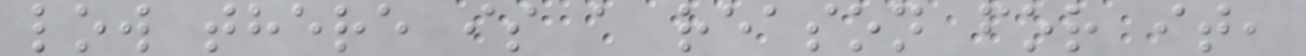low there is a reason for it,
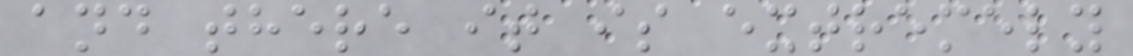and there it is extremely
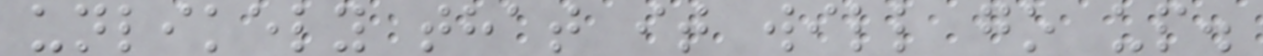unlikely that it will go up.
